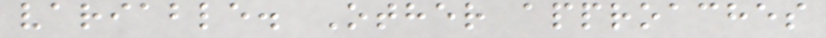variable. Other approaches
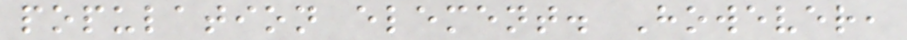population element. However,
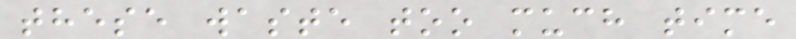these waste too much time
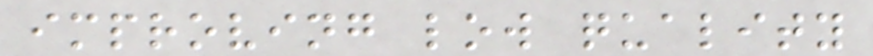improving low quality
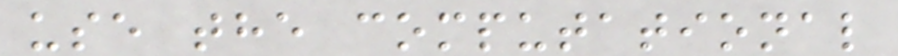use the computational
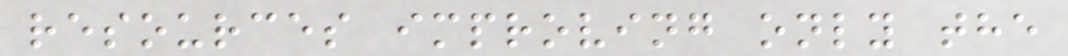resources improving only the
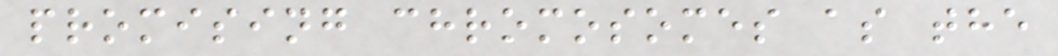promising chromosomes as the
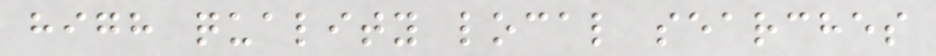high quality local searches
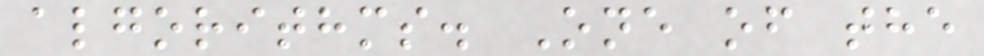algorithms. One of the
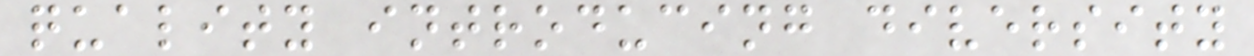quality introducing diversity
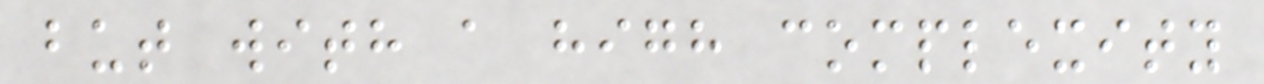but with a high complexity
